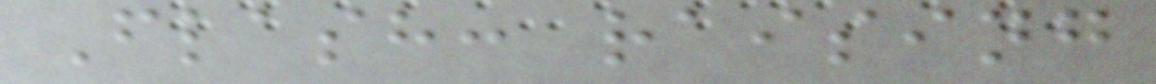Flash: raising
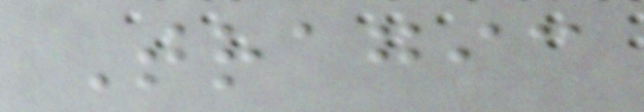Tragic
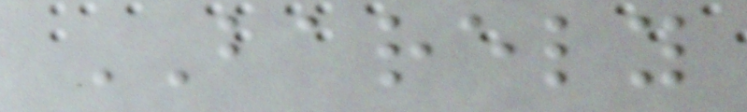BARELY
